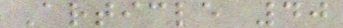Article 40
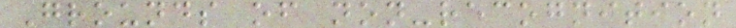Grounds of non-recognition
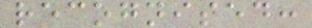recognised:
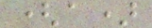(a)
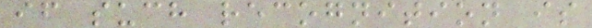if such recognition is
